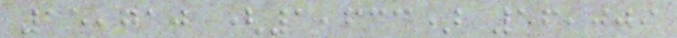15,710 (1,633) 56,009
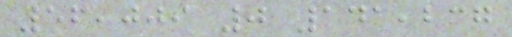56,009 0 141,237
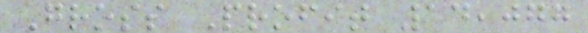Gross Profit 14,077
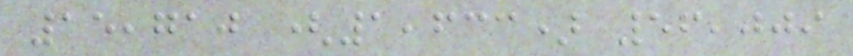15,710 (1,633) 56,009
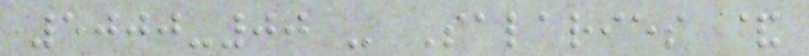5000-00 - Salaries &
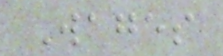Wages
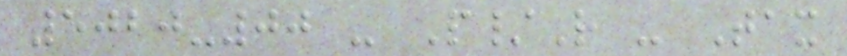5020-00 - P/R - Tax
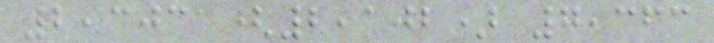2,303 (2,102) 7,363
